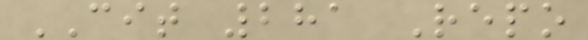CIT 281 Repo
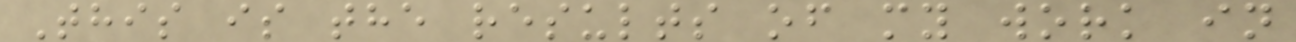This is the results of my work in
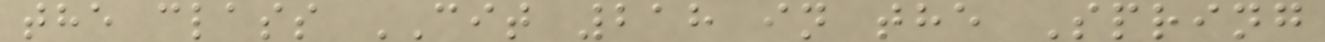the class CIT 218 in the Spring
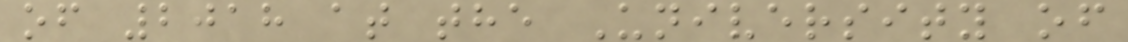of 2018 at the University of
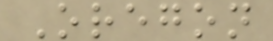Oregon
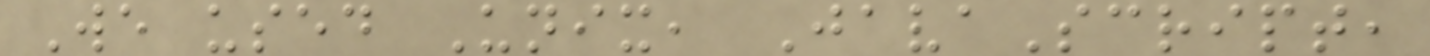We used Unix, JavaScript,
